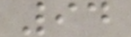94
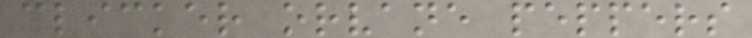clicker orvane peppers
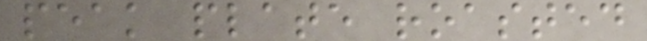peak plate roasted
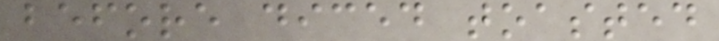before diced toasted
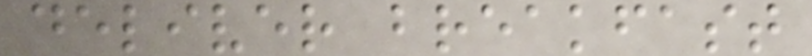deliver breakfast
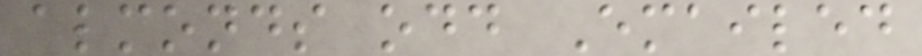almonds odd Emailed
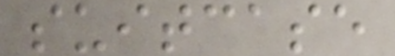suitcase
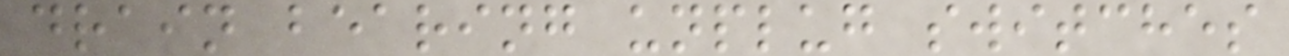drain bearing unplug switches
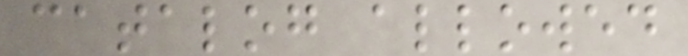catalog allowed
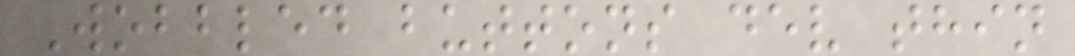Wobbled buttons dev thin
